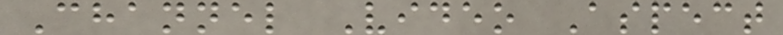Channel Video Aspect
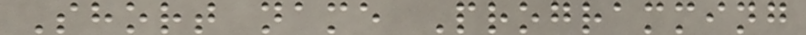Short name Programming
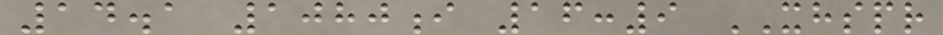14.1 1080i 16:9 XHSPR
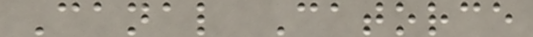Canal Catorce
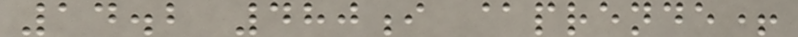14.2 480i @prende+
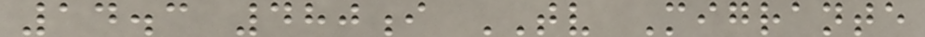14.3 480i TV Migrante
